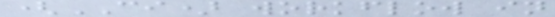(CI) workflow in
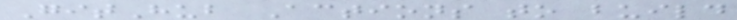GitHub Actions to build
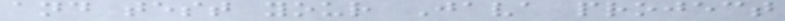and test your Java project
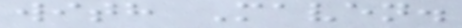with Maven.
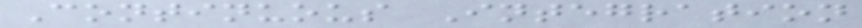Continuous Integration
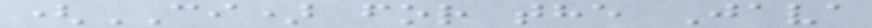(CI) for the Java
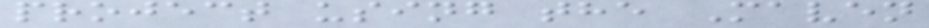project using the Maven
